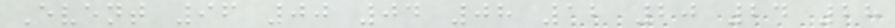Event 96 00 04 08 12 20 24 28
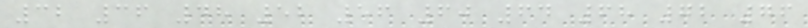32 36 48 52 56 60 64 68 72 76
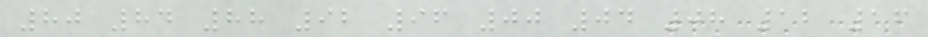80 84 88 92 96 00 04 08 12 16
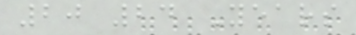20 24 Years
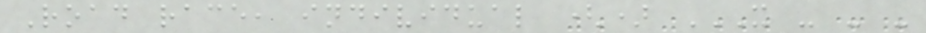Road race, individual () X - - -
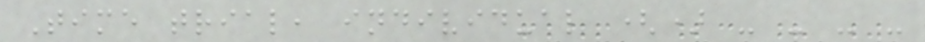Time trial, individual () - - - -
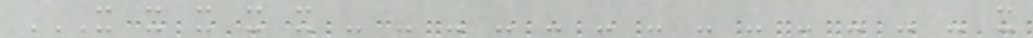X X X X X - - - - - - - - - - - - - X
